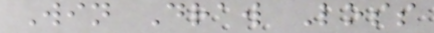Win Draw Loss
